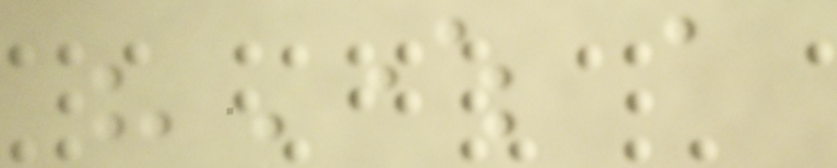"Where a
